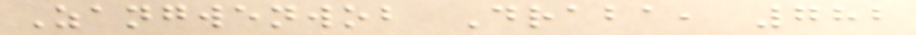Zangwenwob Draba, 782
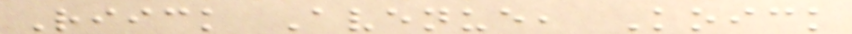Riick Avenue, Koick
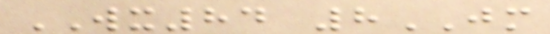WX84 8JM
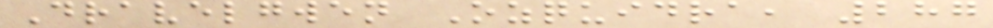Dravelgwen Ozquidra, 287
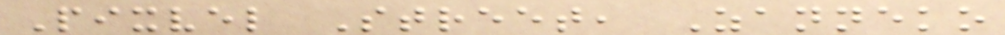Pixvel Street, Zanneko
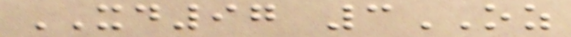XD97 3OZ
